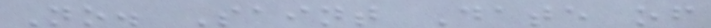No. Saint Date of
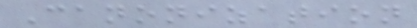Canonization
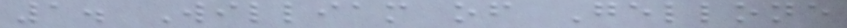1. William of Gellone
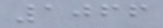1066
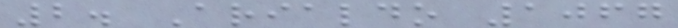2. Arialdo 1067
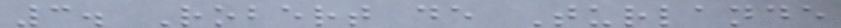3. Robert de Turlande
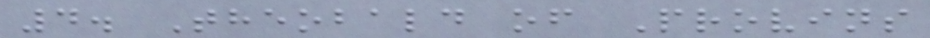4. Theobald of Provins
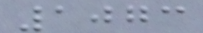1073
